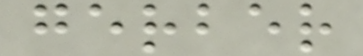gerber
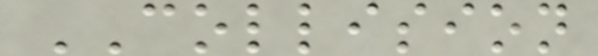COLLISION
